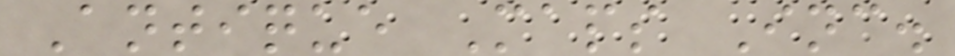Antique Maps Inc.
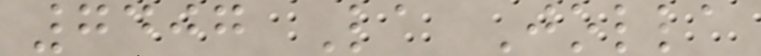7407 La Jolla
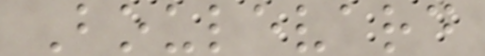Boulevard
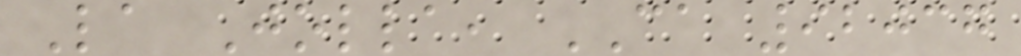La Jolla, CA 92037
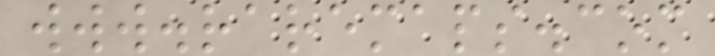www.raremaps.com
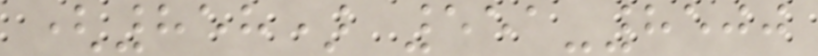(858) 551-8500
